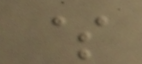$
